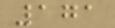171
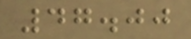47.00
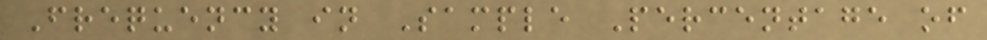Frequency in Sample Percentage of
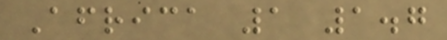Africa 1 1.7
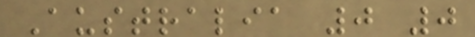Australia 0 0
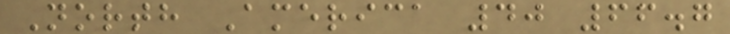North America 40 66.7
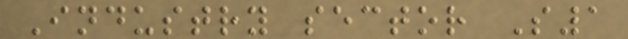Industry sector S1
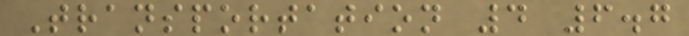Transportation 4 6.7
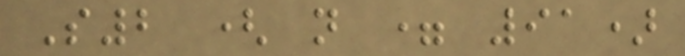S2 ( n = 91)
